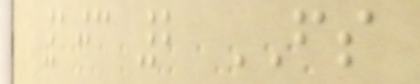103 2 FS
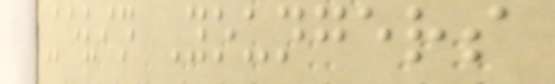Kevin Youngers
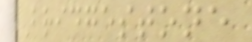Bridgestone
